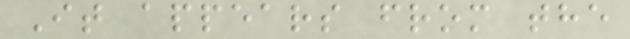It appears from the
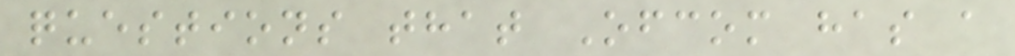questions that Ofcom has a
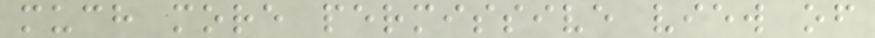much more permissive view of
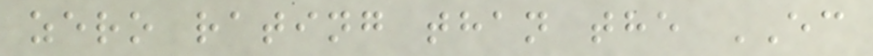zero rating than the EC
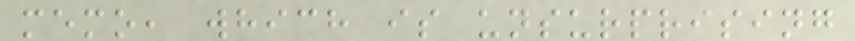memo, which is unsurprising
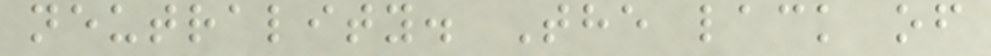neutrality. The lack of
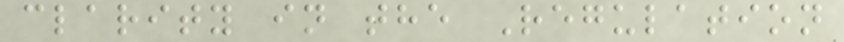clarity in the Regulation
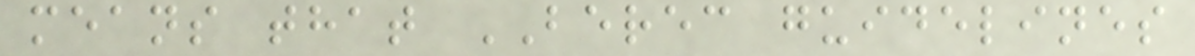means that BEREC guidelines
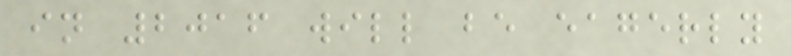in 2016 will be eagerly
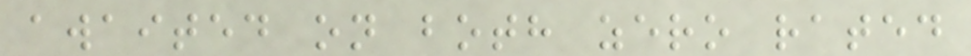awaited on both zero rated
